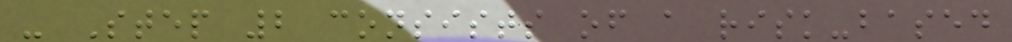- Step 2 consists of a risk-based
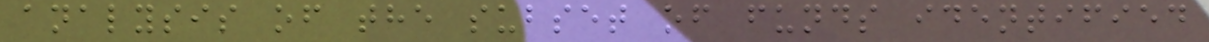analysis of the subset of funds identified
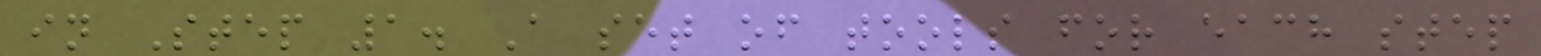in Step 1. A set of tools for each step
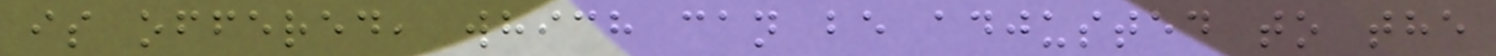is offered, which can be adjusted to the
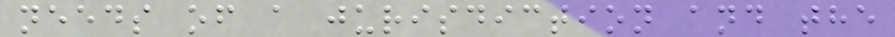needs of a jurisdiction and the
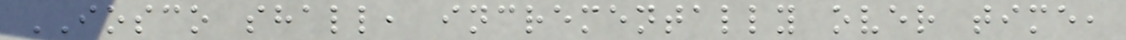IOSCO shall, incrementally over time,
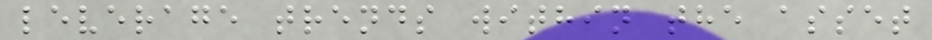leverage trends within the asset
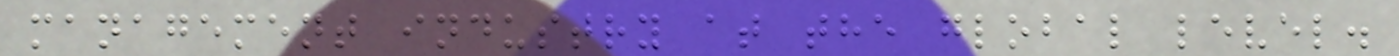management industry at the global level.
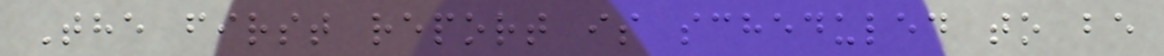The first report is scheduled to be
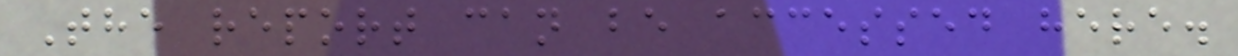The report can be accessed here.
